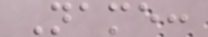Name:
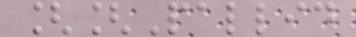[[Pallid
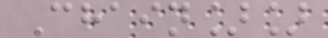Chain]]
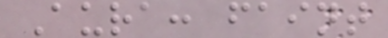Aura: faint
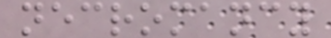necromancy
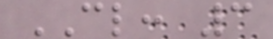CL: 3
